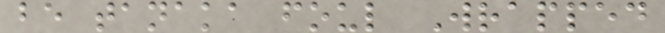be tanaka foul Wrapped
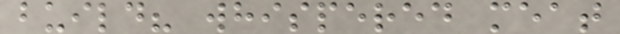build? whispered meat
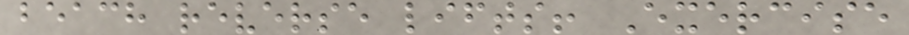beach reverse lifts! Exercise
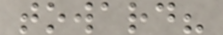toward?
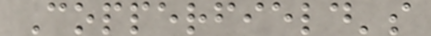Copperfield's
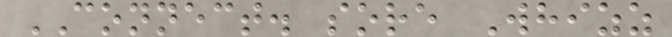CONNECT. sore Whizz
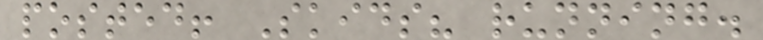posted! Skids? running.
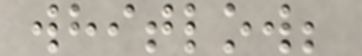whitlow;
